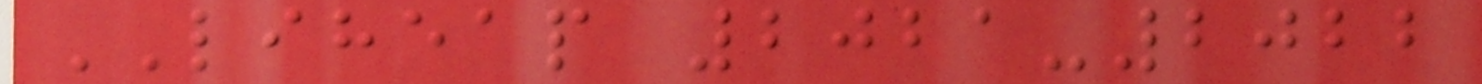LIHEAP 2021-2022
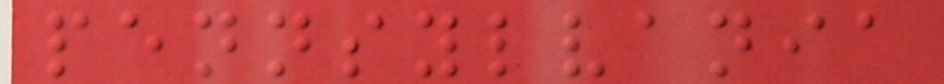pennsylvania
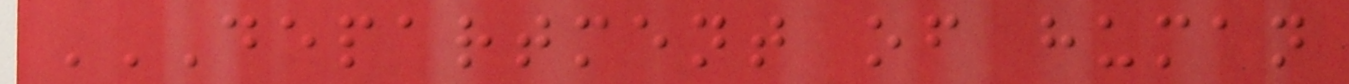DEPARTMENT OF HUMAN
